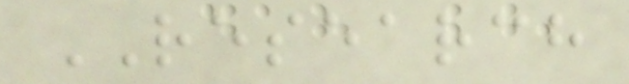RESEARCH
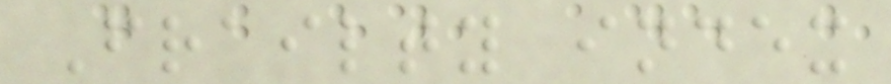Frailty index
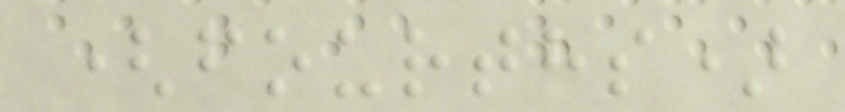(fourths)
